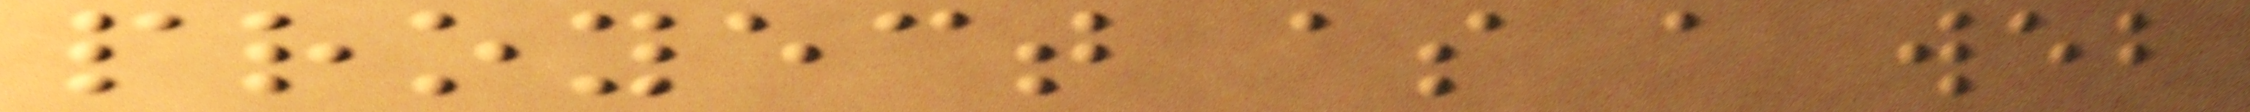proyect as a web
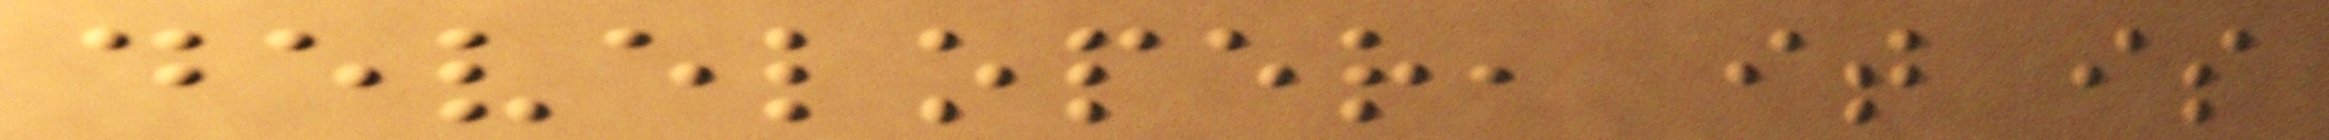developer, it is
